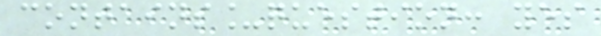contains_question: yes
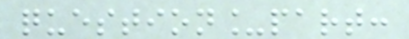question_part:
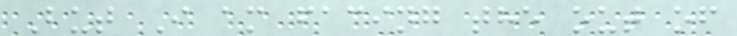But I am facing the out of
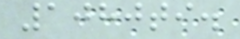1080ti.
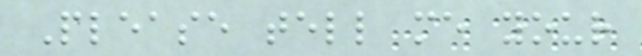Please tell me your
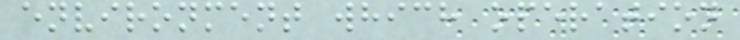environment which operation
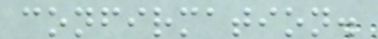confirmation.
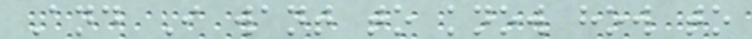And I want to know how to
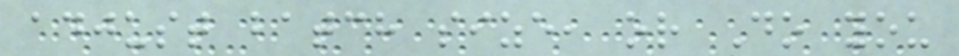adjust batch size, or Do you
